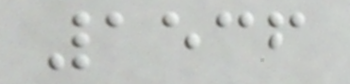1536
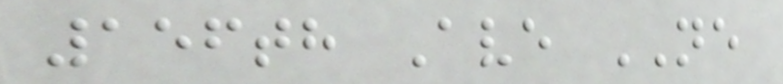156th Ave NE
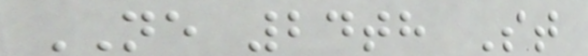NE 24th St
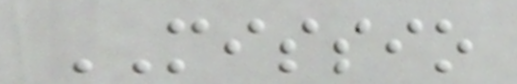MISSIO
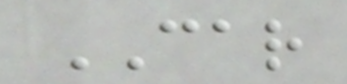CAR
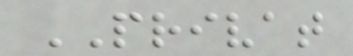PRIVAT
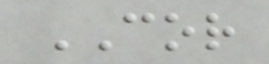COR
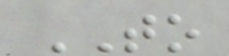TO
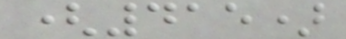(415)
